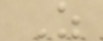Z
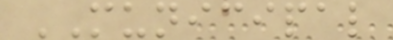MUNICIPAL
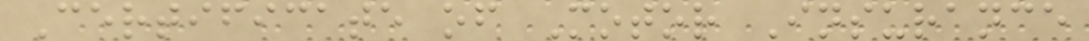Certificate of Motor Insurance
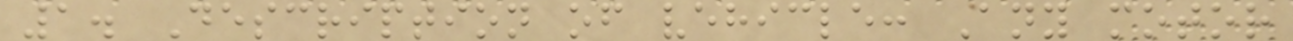1. Description of vehicle: Any motor
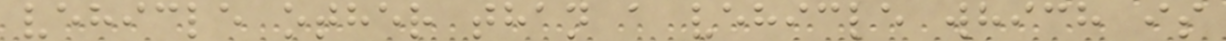vehicle other than a vehicle which is
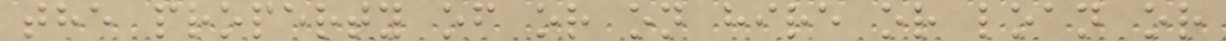the property of or on hire or loan or
